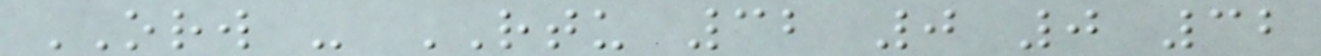ORW - RTU 32 0 0 32
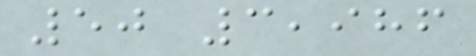50 3,986
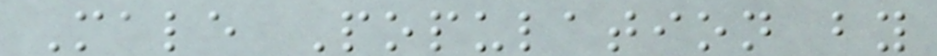Male Population by
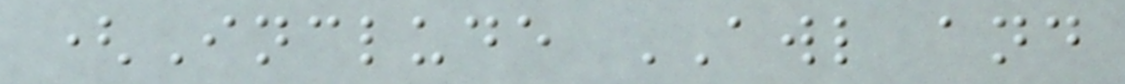(Include AWL and
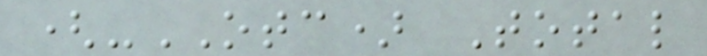(-OTC) Total
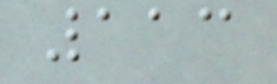113
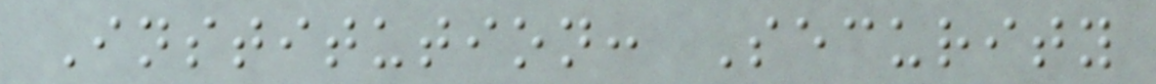Institution: Security
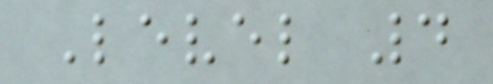Level 4
